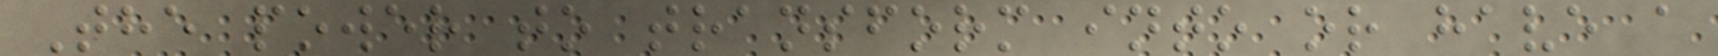The power to transform into or have a
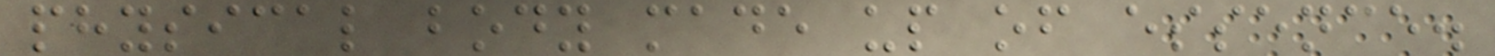physical body made up of essence.
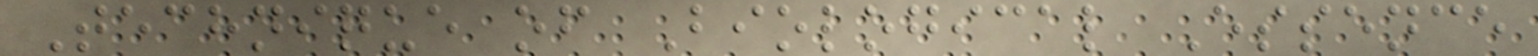Technique of Biological Essence
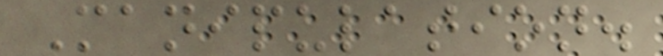Manipulation.
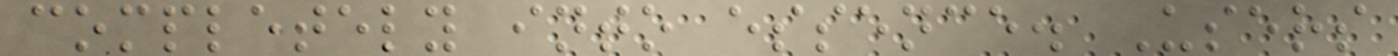completely into essence. Users
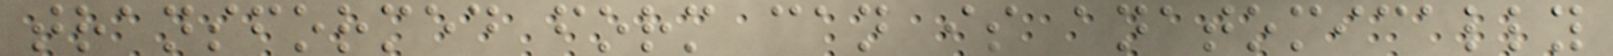transformed form can is anatomically
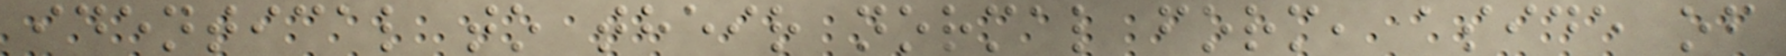identical to their normal form, aside of
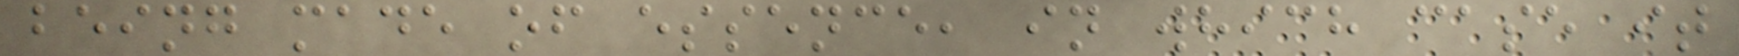being made of essence, in which case it
